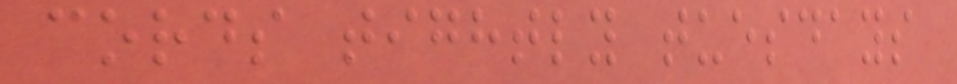cords tightly tuesdays
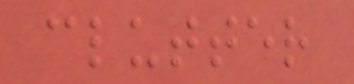clutter
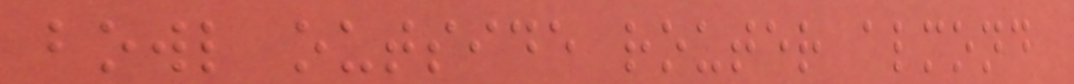bowl outside router almond
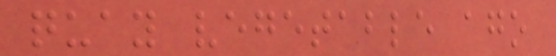quay vegetable ago
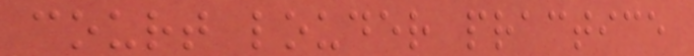court louder practice
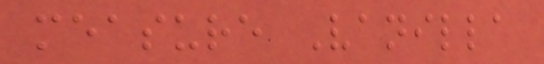measure Vanilla
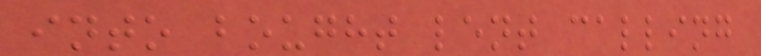into bought lent calling
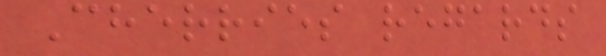Cherries regards
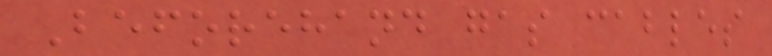Beforehand gas cables
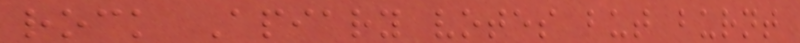rock Apiary votes but burnt
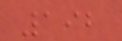192
